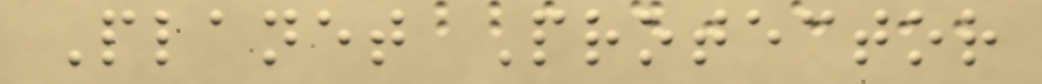Planet Protector
